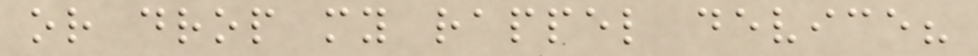or drop my rappel device?
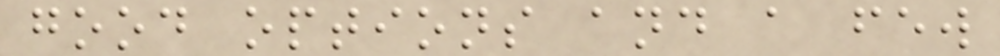good options and a few
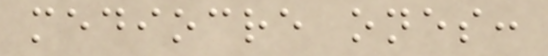mediocre ones:
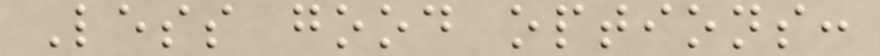Less good options:
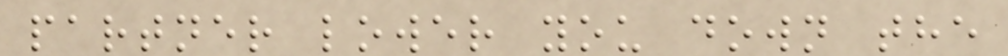partner lower you down the
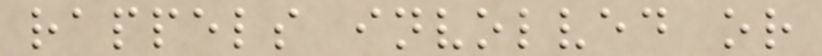rappels involved or
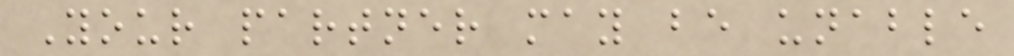Your partner may be unable
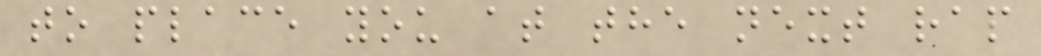to place you at the next rap
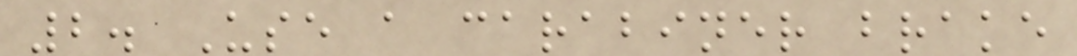2. Use a carabiner brake
